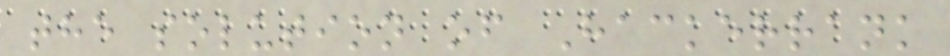the solution of Hackerrank
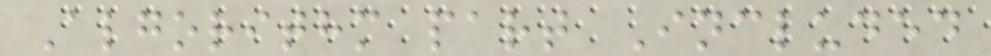Algorithm part Included
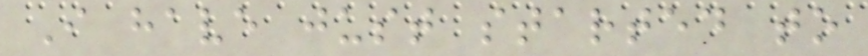I have just started to
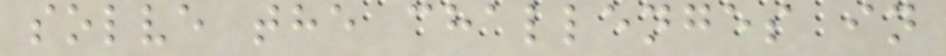solve the challenges in
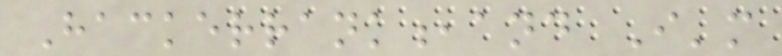Hackerrank,and I'm
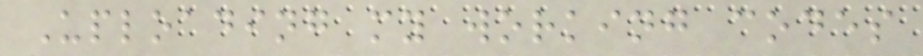Uploading my working codes
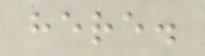here.
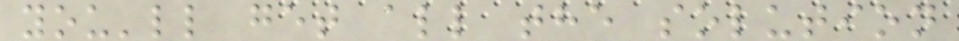you'll get all the solution
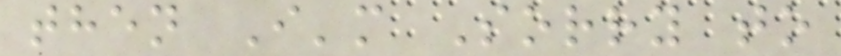then I'm Sorry to
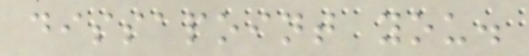dissapoint you.
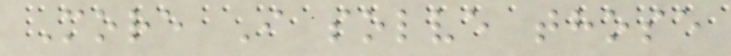More I solve those
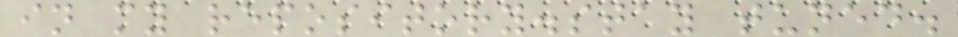in my repository.stay tuned.
